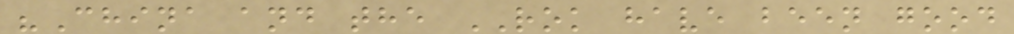"China and the ROK have been good
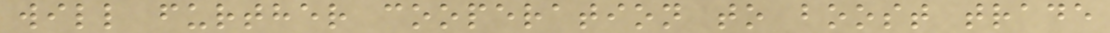will further cooperation to boost trade
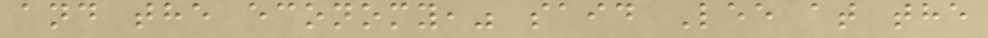and the economy," said Lee at the
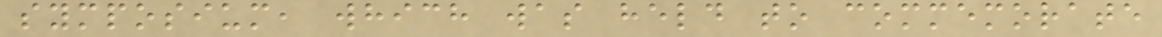symposium, which was held to commemorate
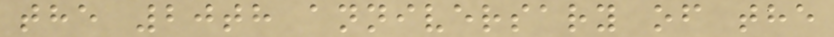the 20th anniversary of the
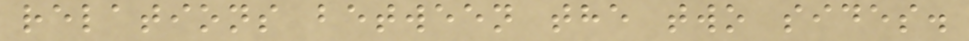relations between the two sides.
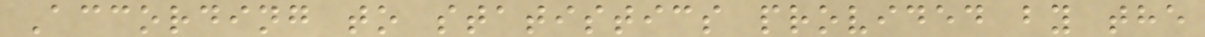According to statistics provided by the
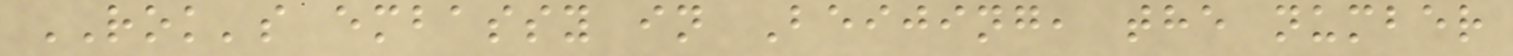ROK's embassy in Beijing, the number
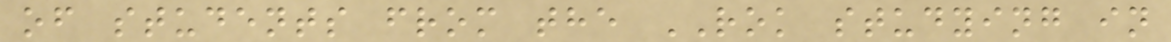of students from the ROK studying in
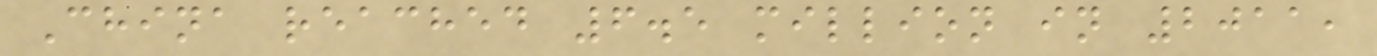China reached 6.5 million in 2011,
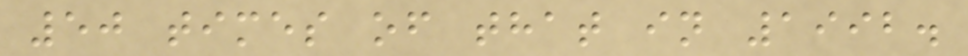50 times of that in 1992.
